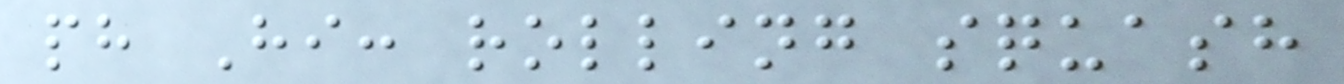ph Hi: rolling squash
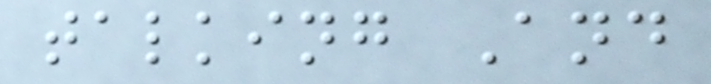talking And
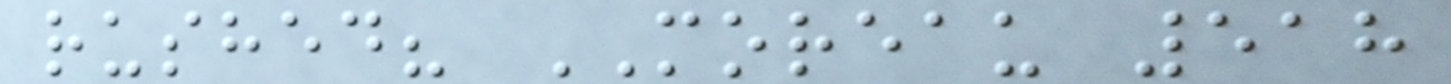rushed? MOREAU 518
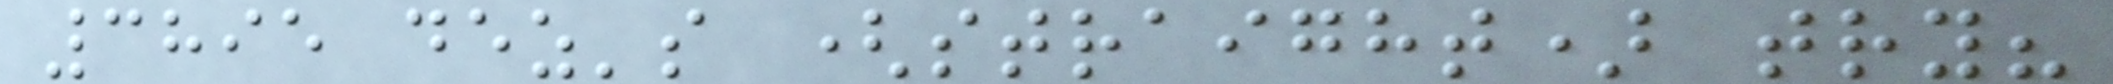3895 dez's (straight) try?
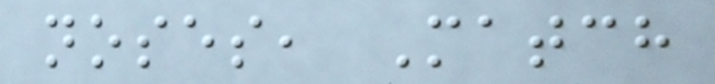noses, Match
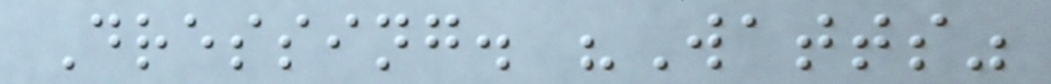Dressing. "Watts"
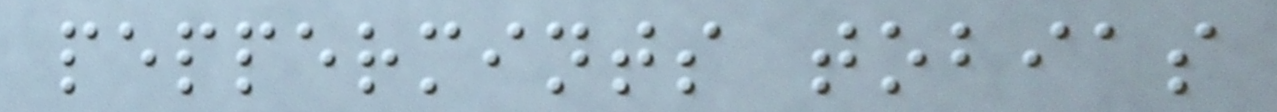peppermints tobias
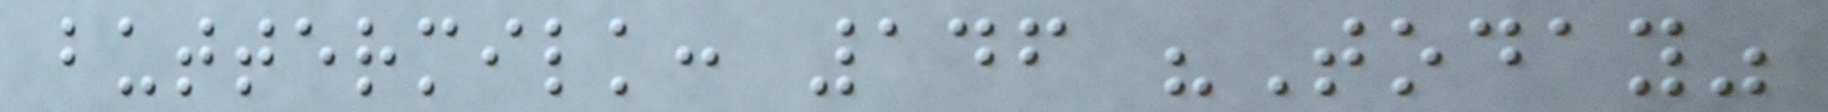buttermilk: 146 "Today"
